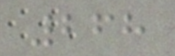268
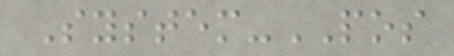System-POS
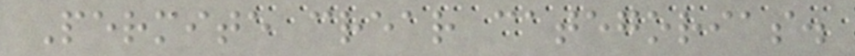Permite crear categorias.
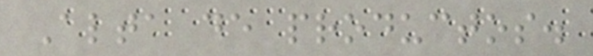Alta de productos.
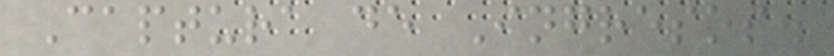Captura de Ingresos.
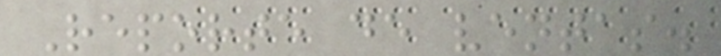Reporte de ventas.
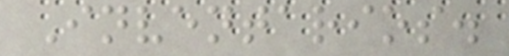Inventarios.
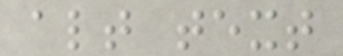alt text
